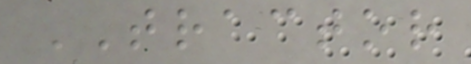TRACTOR
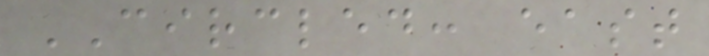CIRCLED: east
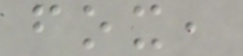fox,
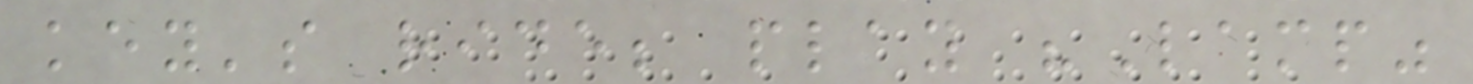key's ride; play "Lamp"
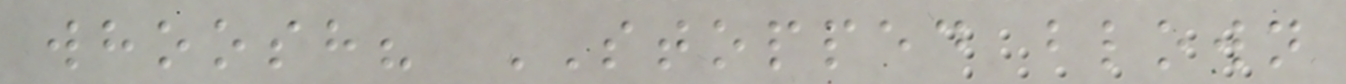whoosh? STOPPED blown
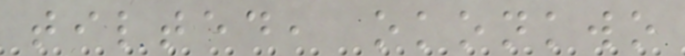tilted, okonkwo
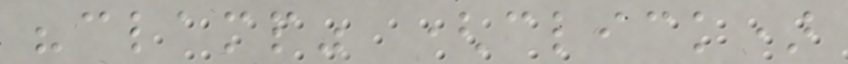"clamp" (click)
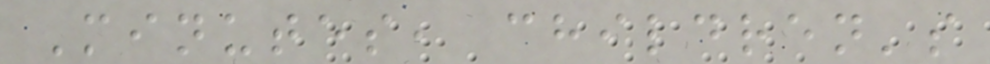Minutes, children's
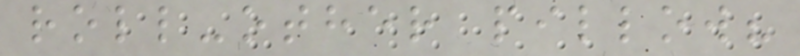roll-other pillow?
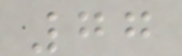77
